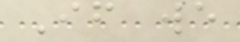If we
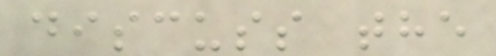discuss the
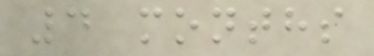4 months
